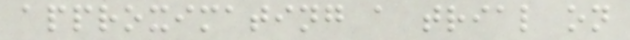approximating a trial on
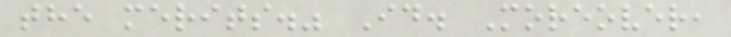the merits." Id. Moreover,
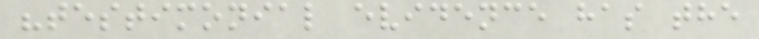"testimonial evidence has the
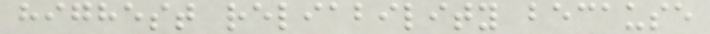highest reliability because
